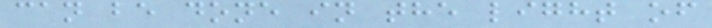can be done in the light of
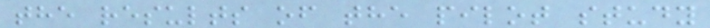the results of the pilot study
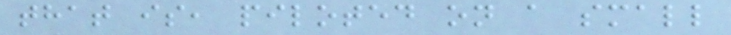that is, piloted on a small
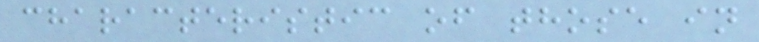characteristic of those in
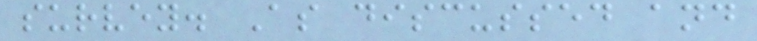survey. As discussed and
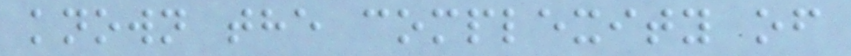known the complexity of
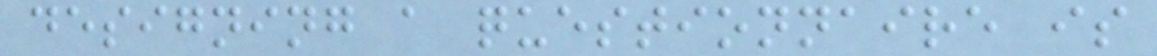designing a questionnaire is
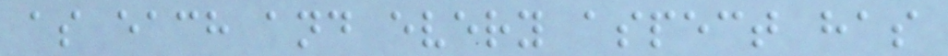as each and every aspect has
